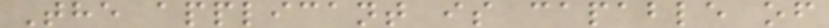The applicant is capable of
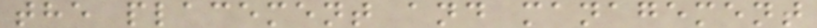the placement and management
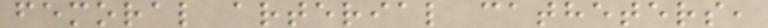femoral arterial catheters,
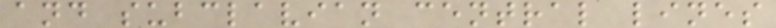and subclavian central lines
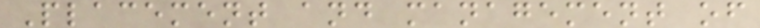Placement and management of
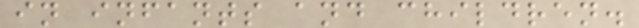in infants and children.
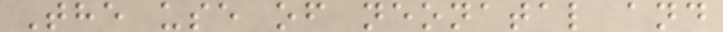The use of neonatal and
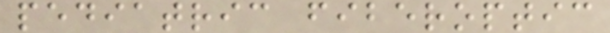pediatric fiberoptic
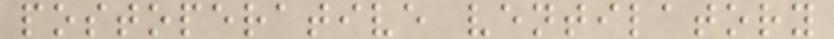postoperative ventilatory
